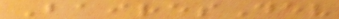BairesDev
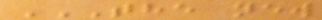THE NEW
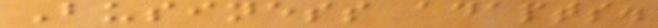Business adapts.
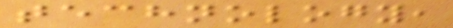technology,
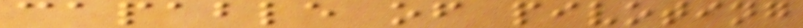capable of pivoting
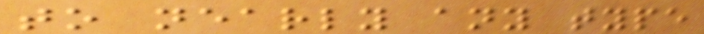to nearly any type
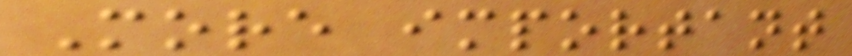More important
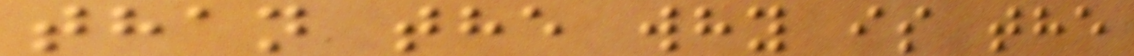than the why is the
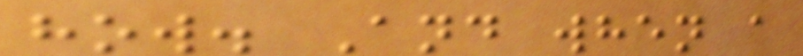how. And when a
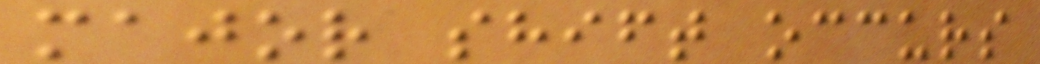major shift occurs
